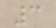3
